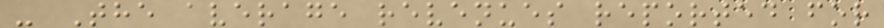- The average revenues reported for
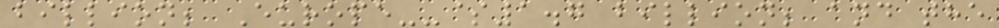billion; Europe--$1.7 billion; and the
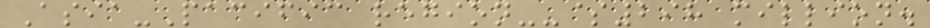Asia-Pacific region--$298 million.
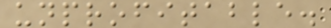unprofitable.
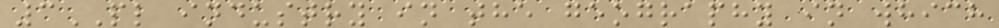3PL industry in the geography in which
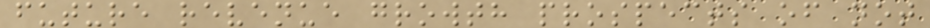future revenue growth prospects of not
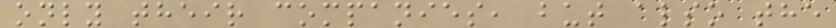only their companies, but also the
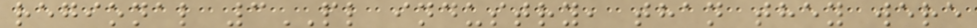regional 3PL industry, than they were
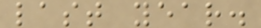last year.
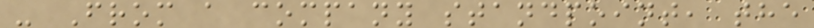- From a company standpoint, the
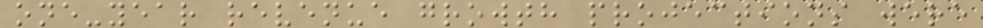one-year revenue growth projections were
